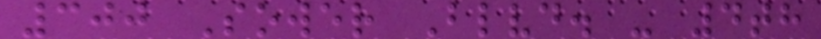300 Sower Blvd. - 4th
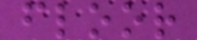floor
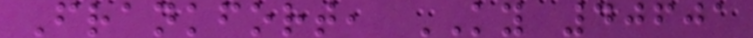Frankfort, KY 40601
